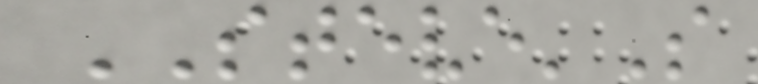STEVE'S
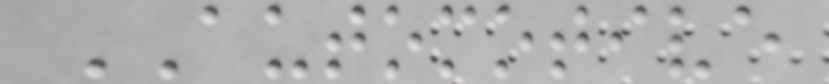AUTOMOTIVE
